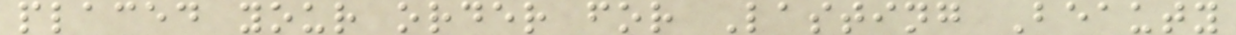placed your order for Lasting Beauty
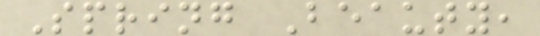Spring Beauty,
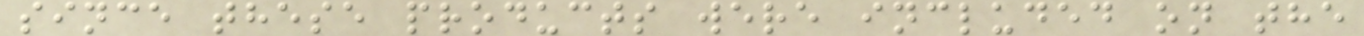since these products were included on the
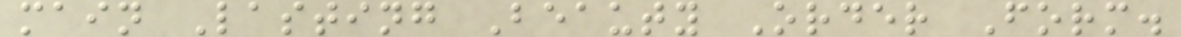main Lasting Beauty Order Form.
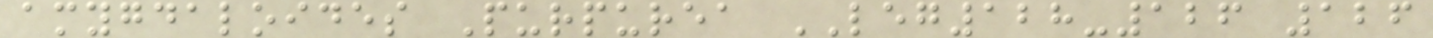amygdaloides Purpurea LEG128-126 126
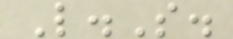L.S.
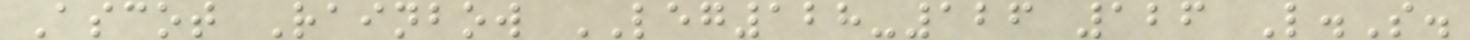Ascot Rainbow LEG128-126 126 L.S.
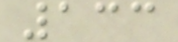133
